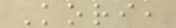Kori,
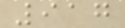917
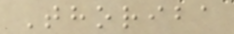Thoriba
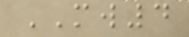MW4
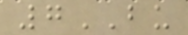7BU
